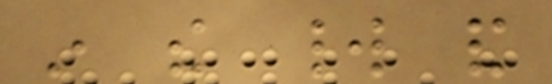in the world and
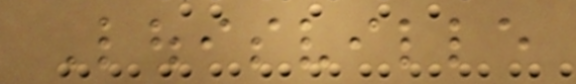Louisville
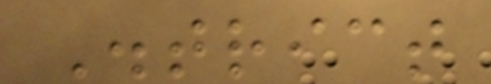District
